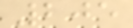205
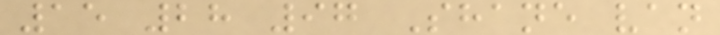15 28 97 Shane van
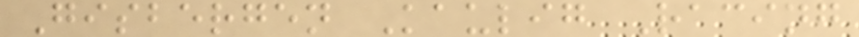Gisbergen Kaulig Racing
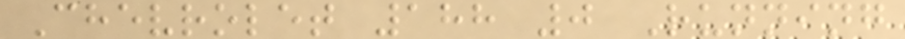Chevrolet 188 0 Running
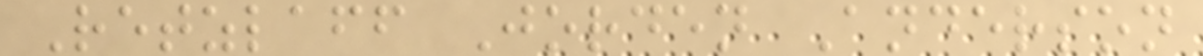Retzlaff Jorden Anderson
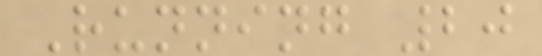Running 20
